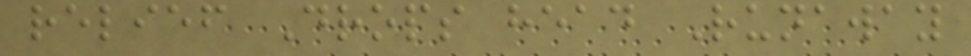relief Drops head Runaway
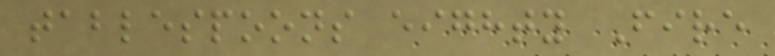tablespoons eighty Fire
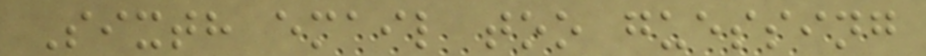Sixth email too guessing
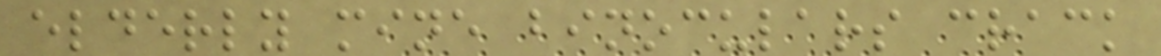elderly mine binoculars crack
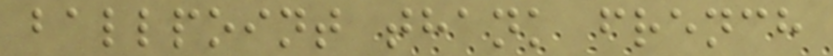ballpoint thank french
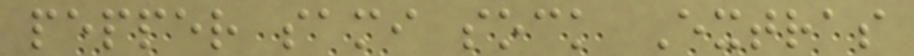pepper sami sock Extras
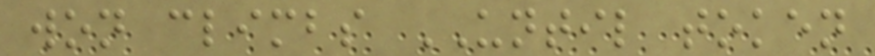won climbs UNTIL token
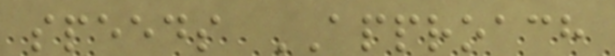speeds APPROACH
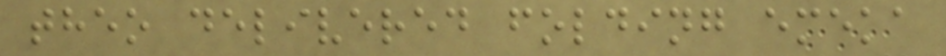theo delivered folding emeka
